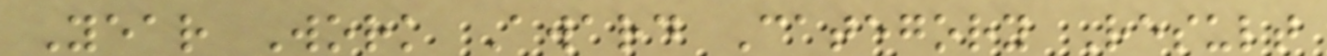Year Work Award Category Result
